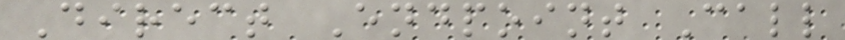Direct Endpoint Call
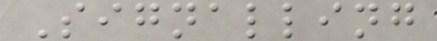Signalling
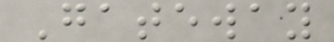Gateway
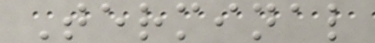Terminal
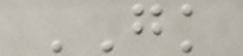GK
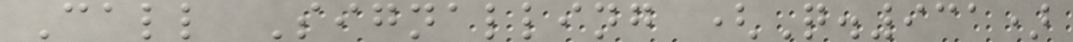Call Signalling (Q.931)
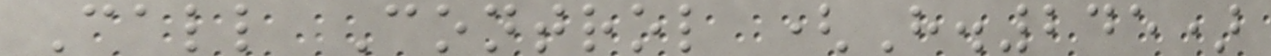Call Control (H.245)
